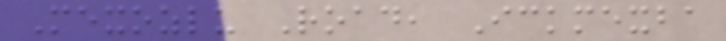Mexozlu Road, Ickmexba
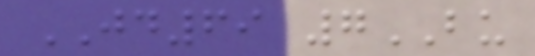JD69 7BU
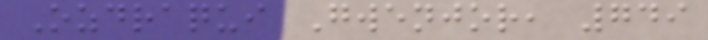Ozdraqui Gwenjor, 749
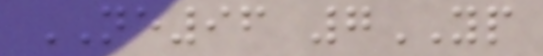NE96 7YP
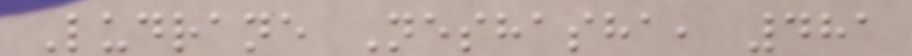Ludrane Neshasha, 481
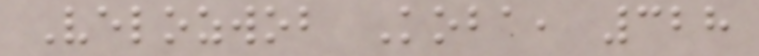Velozwob Koba, 328
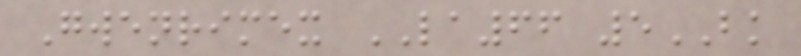Gwenrimex LA66 5BK
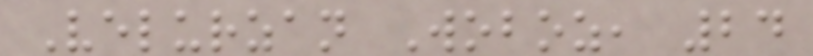Velurzan Woboz, 24
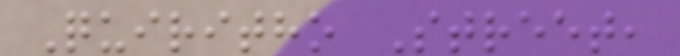Quiritho Street,
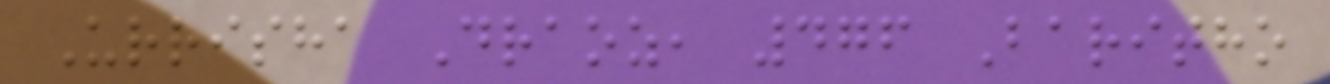Urrisha Draoz, 476 Baritho
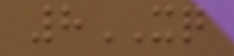8XQ
